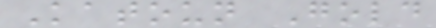Katoun Gold
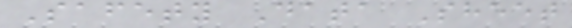Safety Data Sheet
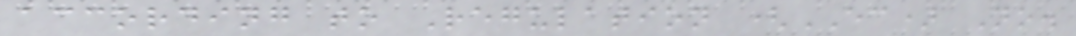according to Regulation (EC) No.
